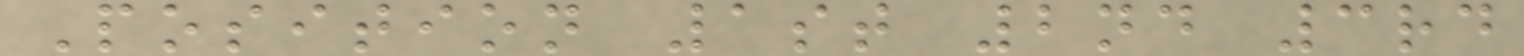Position 1st 2nd 3rd
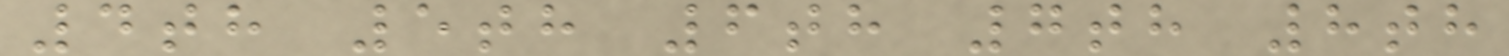4th 5th 6th 7th 8th
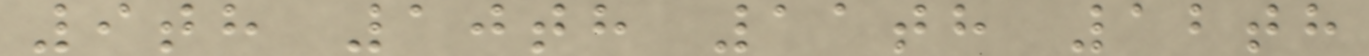9th 10th 11th 12th
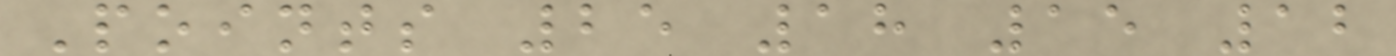Points 25 18 15 12
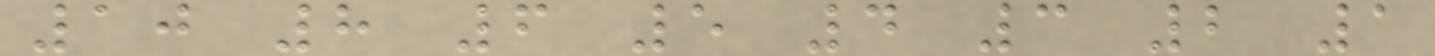10 8 6 5 4 3 2 1
